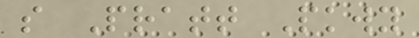s Pratt Pkwy
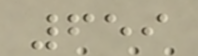659
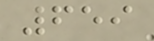659
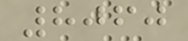8060
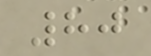80
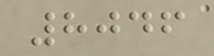8046
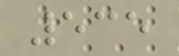535
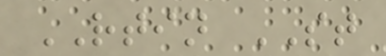RTIN ST
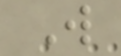W
